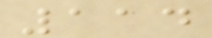114
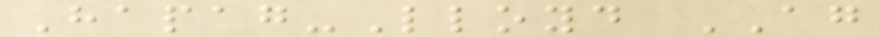Hapag-Lloyd AG
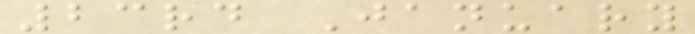23rd January
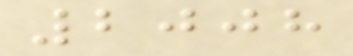2008
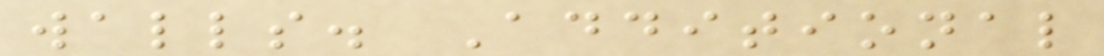walls. Additional
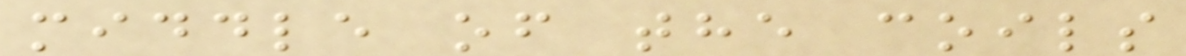middle of the coils
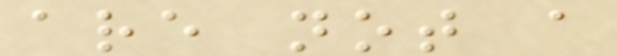are not a
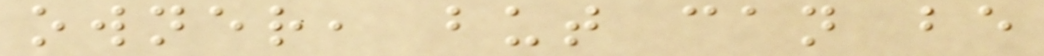owner, but can be
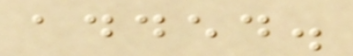added.
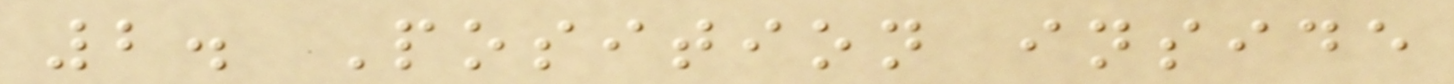2. Position inside
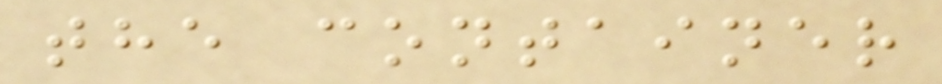the container
